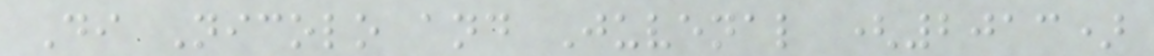Di Nicolo and Juvenal (2013)
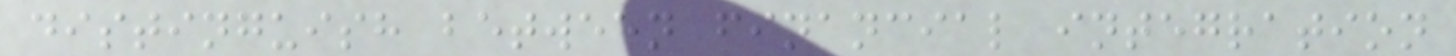distinguish between financial integration
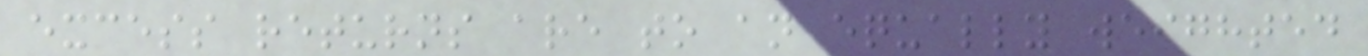excess returns are to an equally weighted
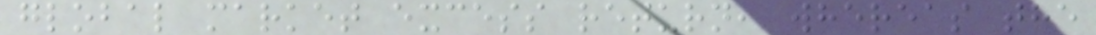global market excess return, whereas the
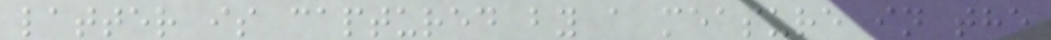latter is captured by a measure in the
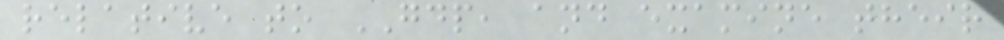relative to GDP, and examine their
